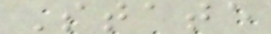State
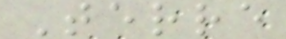Terre
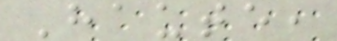Haute,
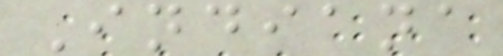Indiana
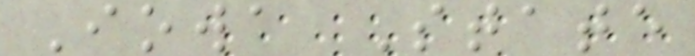Iowa State
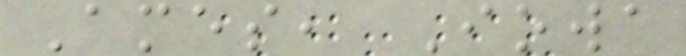Ames, Iowa
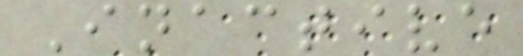Inactive
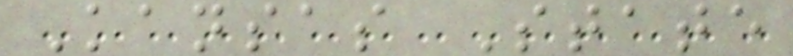Kansas State
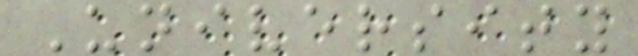University
